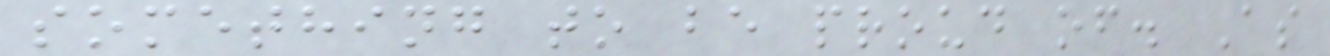something to be proud of. As
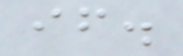if.
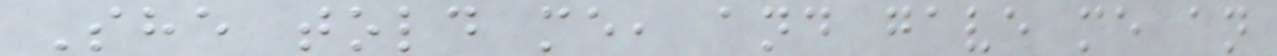She told me, and gave me an
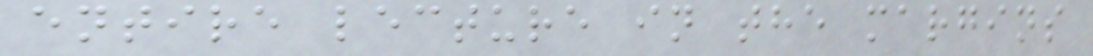entire lecture in the margins
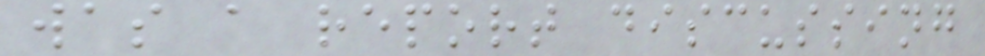was a report discussing
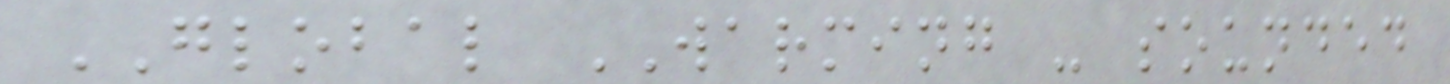GLOBAL WARMING - sounded
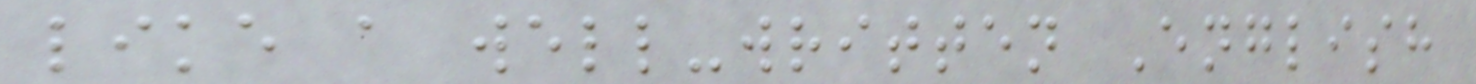like a well-written English
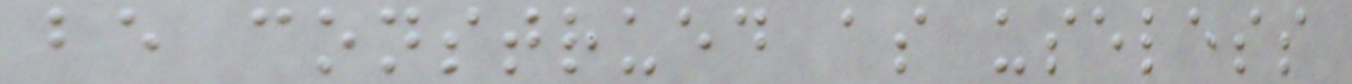be construed as useless
